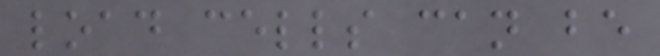load cells can be
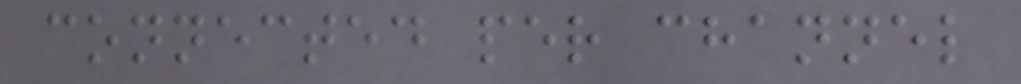connected per channel
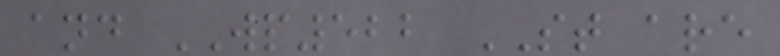and WP522 ST are
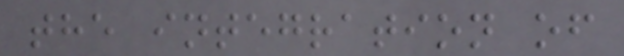the integration of
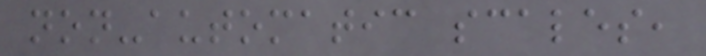non-automatic scales,
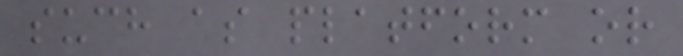such as platform or
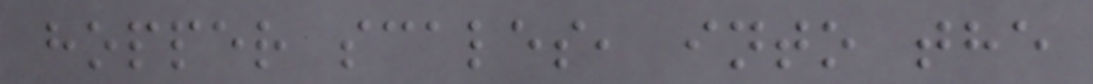hopper scales, into the
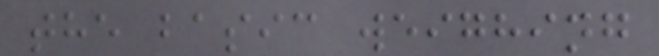the basic weighing
